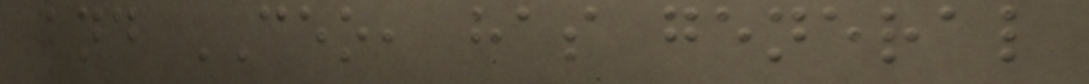and CEO, has general
